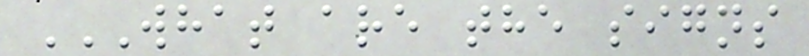WHAT ARE THE SIGNS
